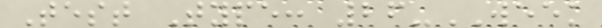Test Type: 26-WEEK
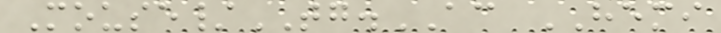Mouse/TG.AC HEMI
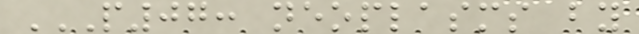P07: NEOPLASMS BY
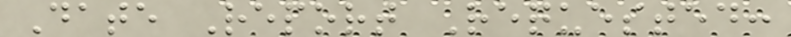Date Report Requested:
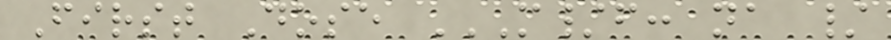First Dose M/F: NA /
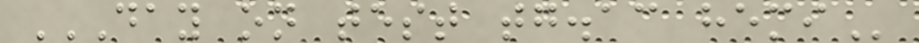DAY ON TEST TG.AC HEMI
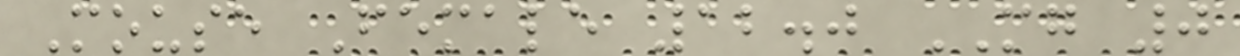Mouse Female 12.0 MG 0
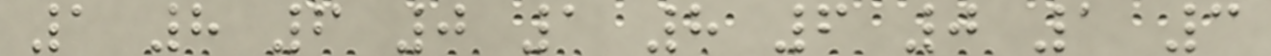1 8 6 0 1 8 6 0 1 3
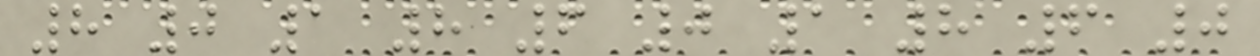8 0 1 8 6 0 1 8 6 0
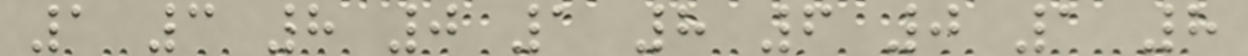1 3 8 0 1 8 6 0 1 8
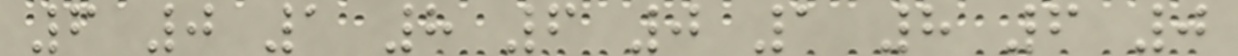6 0 1 8 6 0 1 8 6 0
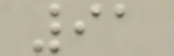91
